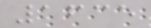1635
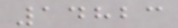14823
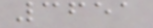3651
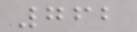762
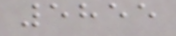5855
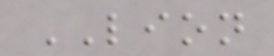LION
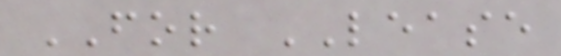FOR LEASE
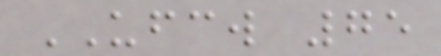UFCW 75
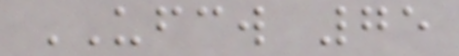UFCW 75
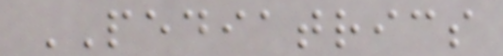PEDIATRICS
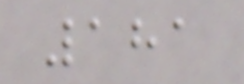181
